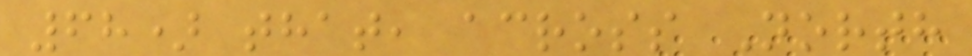68) that, across North
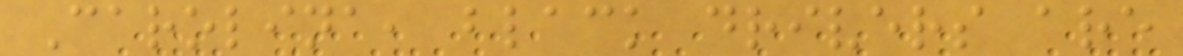Carolina, black drivers are
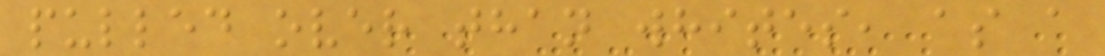pulled over than whites, as a
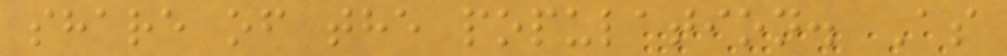share of the population. As
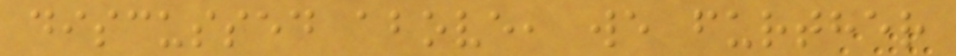discussed above, we further
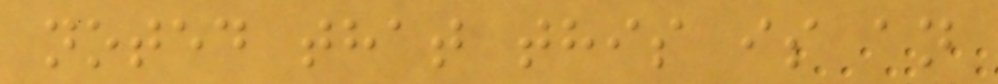noted that this is an
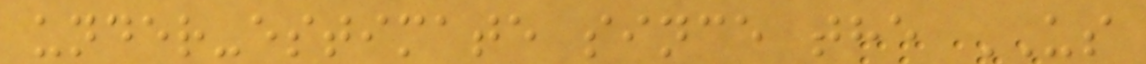under-estimate since the US
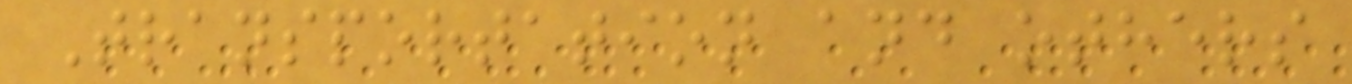Transportation and others
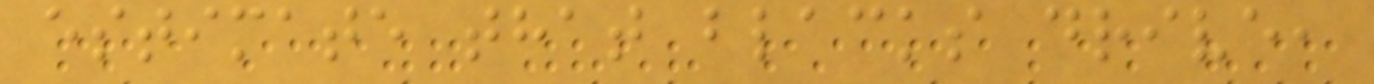estimate that blacks drive,
